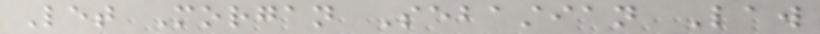Let Morgan Sebastian Law
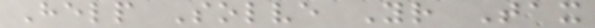Help Solve Your Tax
